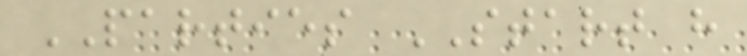PARTIES START h
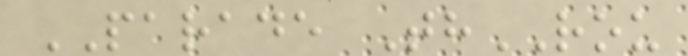PARADE ThROU
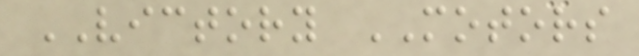VICTORY MOTORS
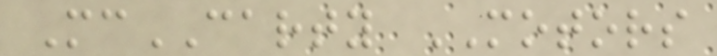McCARTY MOTORS
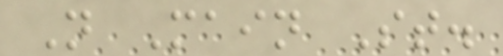N Main St.
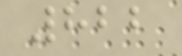822
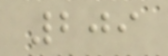209
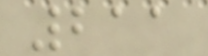211
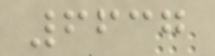6637
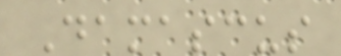Damascus
